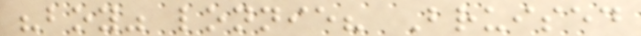"boy" lonnie? Bruised
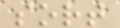sort
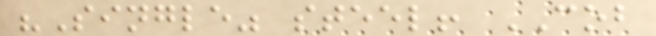"Single" steel! COB
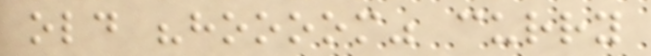old "hoooom" curry
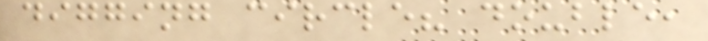digging circle? double,
